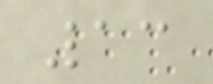13
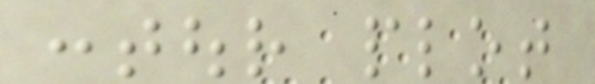contour plot
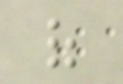of
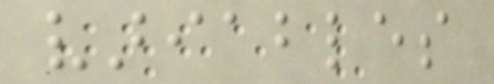variables
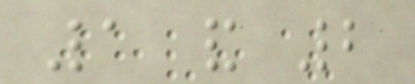1 and 2
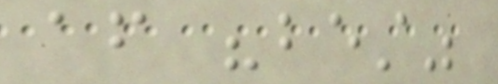after "best"
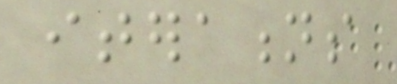iterations
